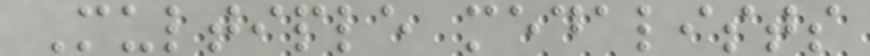Multiple medalists
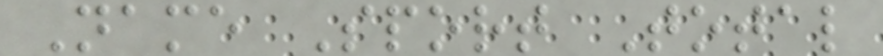Name Sport Total
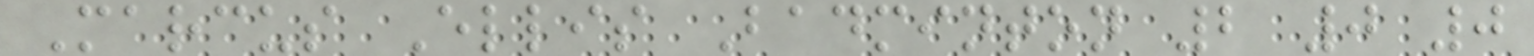Marcus Ellis Badminton 2 0 0
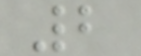2
